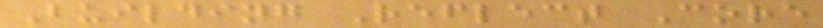Building Reflect Core
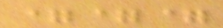===
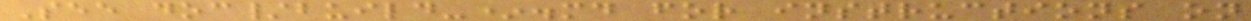See doc/build-*.md for instructions on
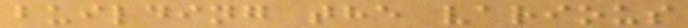building the various
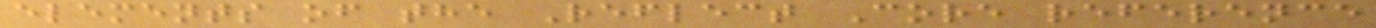elements of the Reflect Core reference
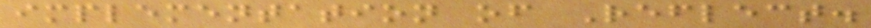implementation of Reflect.
